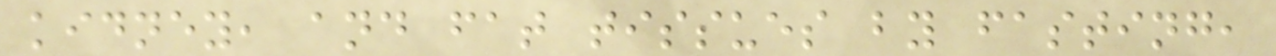kidney, and fat tissues by fasting,
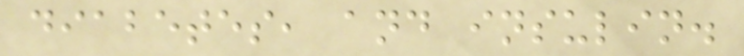diabetes, and insulin.
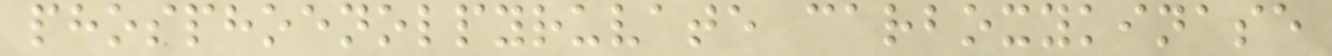phosphoenolpyruvate carboxykinase
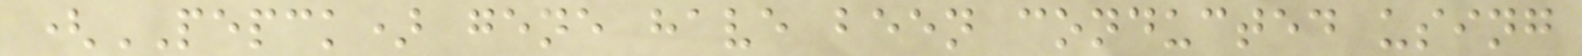(PEPCK) gene have been conducted using
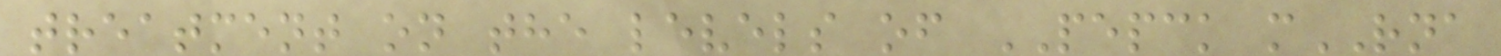treatment on the levels of PEPCK mRNA
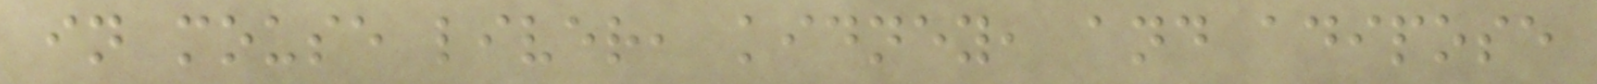in mouse liver, kidney, and adipose
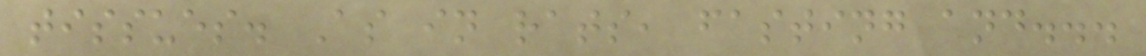tissues. As in rats, fasting and...
